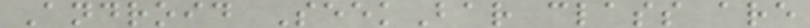Android SeekBar class are
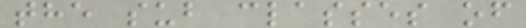the sub classes of
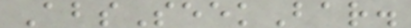AbsSeekBar.
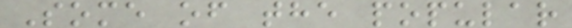Some of the popular
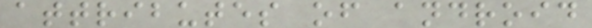attributes of android
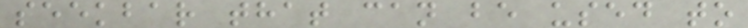seekbar that can be used to
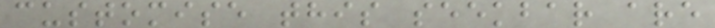customise this seekbar are
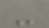-
